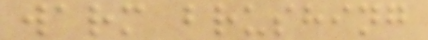warm brushing
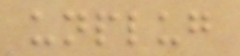unplug
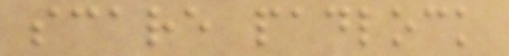scare padlock
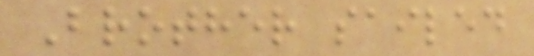Brother sailed
